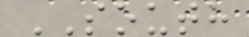SOUTH
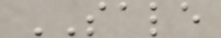SALE
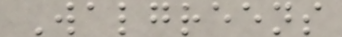Walgreens
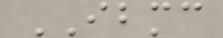IBMC
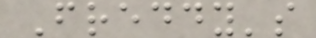Freddy's
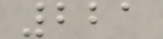221
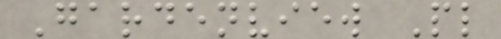Gardenview Pl
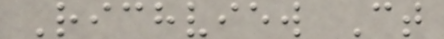Richview Ct
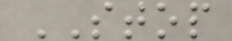STOP
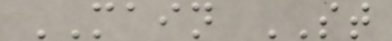MAIN ST
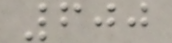600
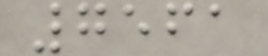7561
